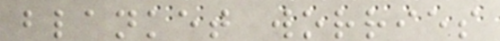blanket worries
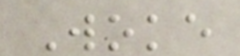Woke
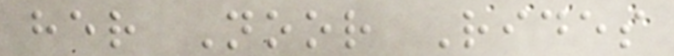her Noor Rides
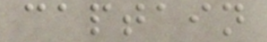captain
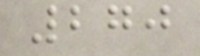270
